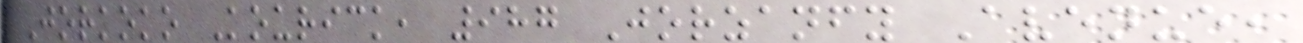Jorkoko Kourick, 987 Jorzanfy Avenue,
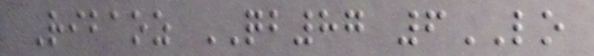Ribaoz QB87 6LO
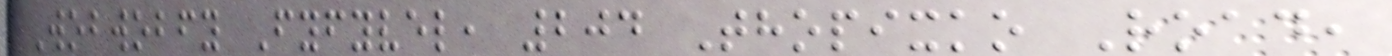Wobwobfy Fyfyvel, 204 Thopixko Road,
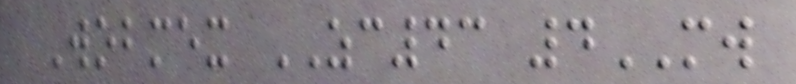Wobmex ZC43 4MW
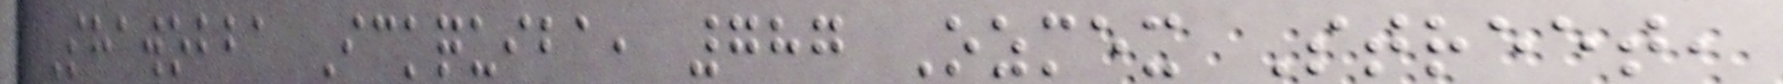Shawobba Ickquiba, 787 Ozmex Street,
